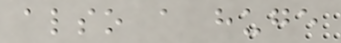also a huge
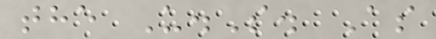the U.S. As
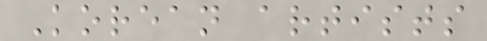Korean artists
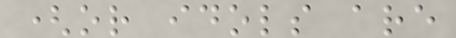(or idols are
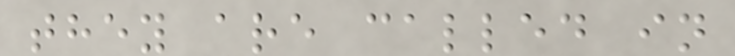they are called in
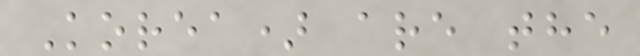Korea) are the
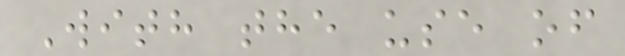With the use of
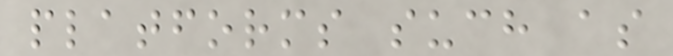platforms such as
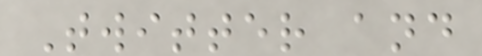Twitter and
